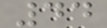44
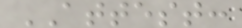ATTEST:
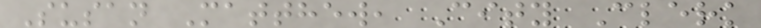Susan Matthew, City Clerk
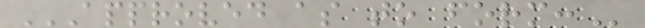APPROVED AS TO FORM:
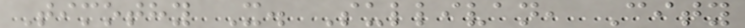Timothy X. Sullivan, City
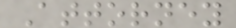Attorney
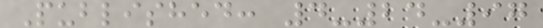Published: 4-24-97
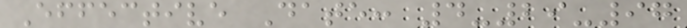Effective Date: 4-29-97
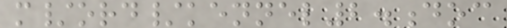m/ord/kennel2.doc
